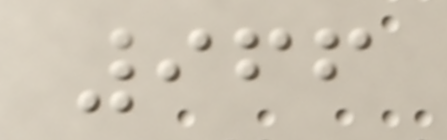966
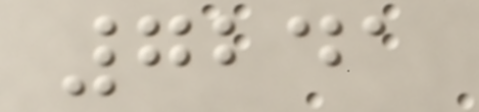7241
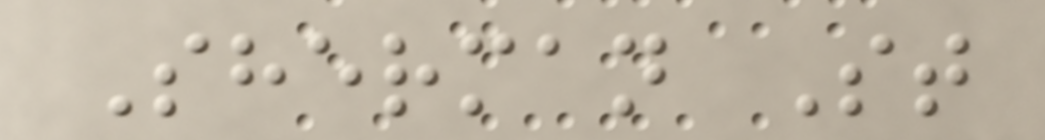Sherman St
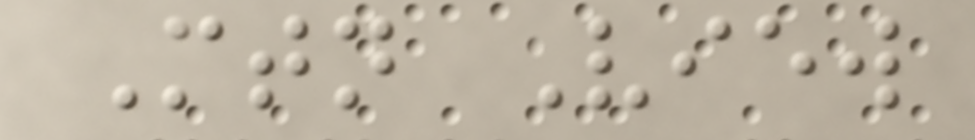Mtn View
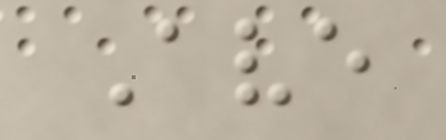Ave
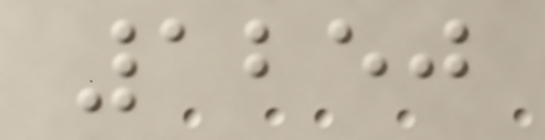1250
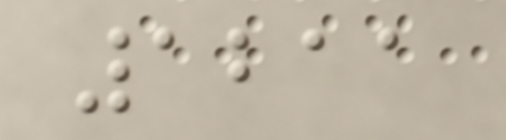1211
